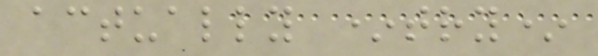actually *try*
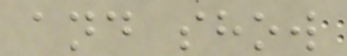and show
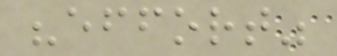"effort"
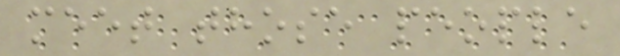meet those people
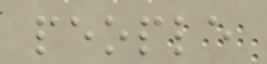people
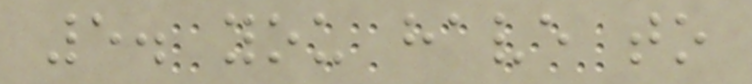5. you have to
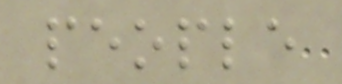people
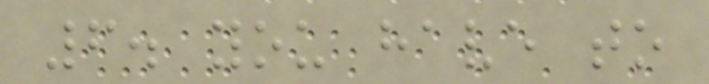6. you have to
